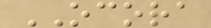OCORA
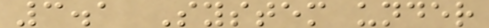3.1 System under
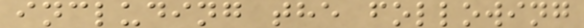including the following
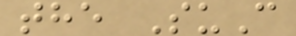the SuC
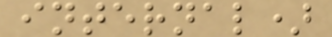internal)
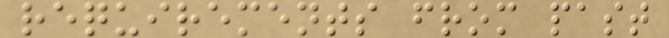requirements from past
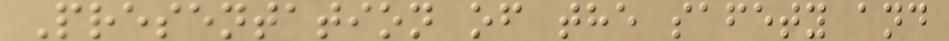Presentation of the safety and
